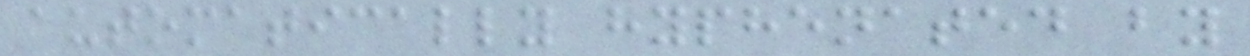automatically hyphenated by
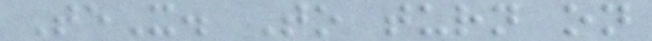TeX. To turn on
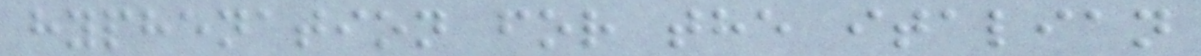hyphenation for the italian
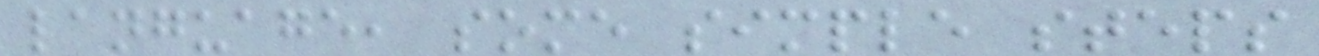language, some simple steps
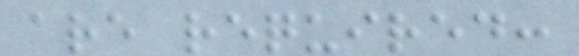are required:
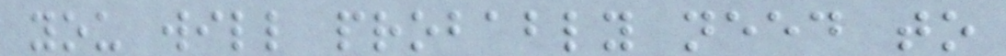you will probably need to
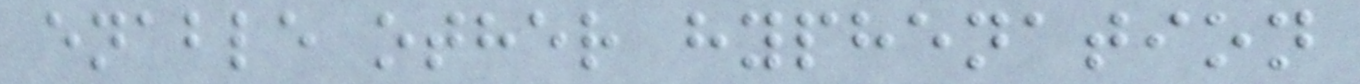enable other hyphenation
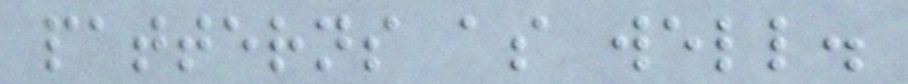patterns as well.
